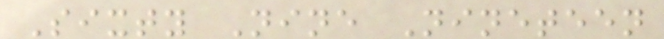Sixty Nine Nineteen
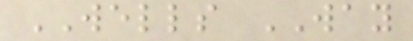WELLS WAY
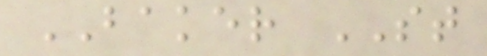BAKER ST
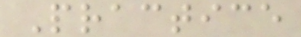Practice
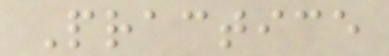Practice
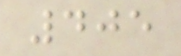405
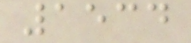1534
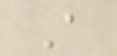A
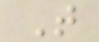T
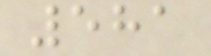581
